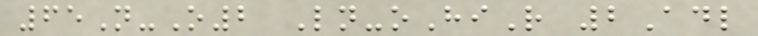65N-O2 Ln-oHiR 2Adl
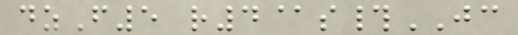dzF5 r4@s#JC
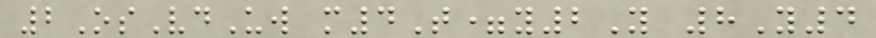2OsVdUw m4T=y2Y 8Y4
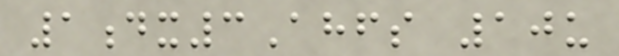1dx3Ahfs 10u
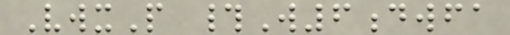VwxP #W6dwfa
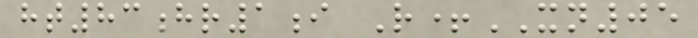ht83hr1i R+XN05
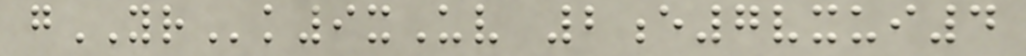gYRk9xUv 2e7vxui4
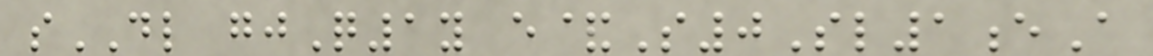sDL gjQ1y e&S0Sl1eA
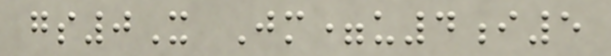gs0X Jm=u4i5
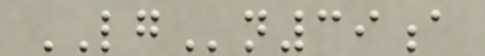LGn39a
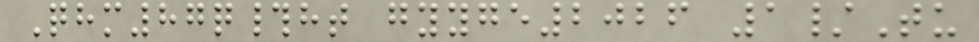Qhm87q#ht gyyge2026 1/Tu
